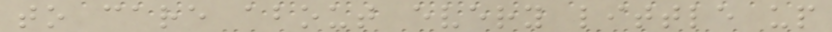to care about every little up
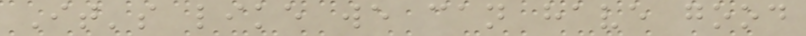It's like we can have good
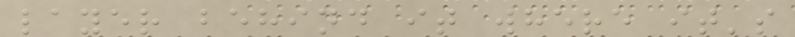layer behind it where it's
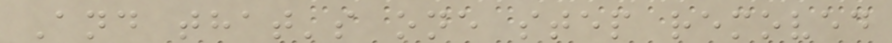And that's one step removed
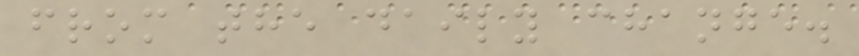from the daily change.
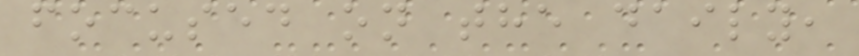focused on the daily,
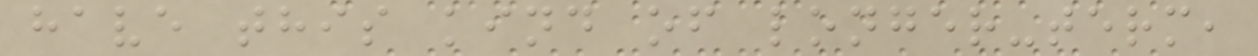have this kind of longer-term,
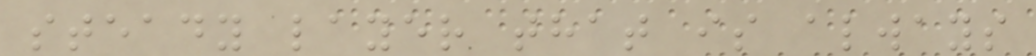steady layer that is always
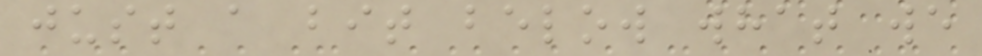just a bit below what we
